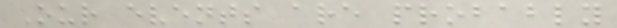Our events are probably
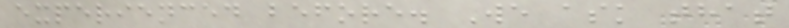experienced before. We ask that
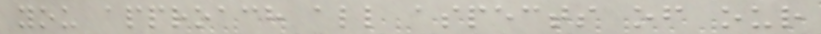you approach all aspects of our
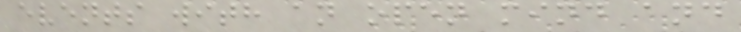events with an open mind and
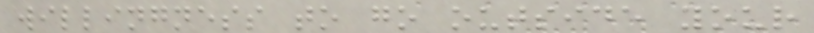willingness to go outside your
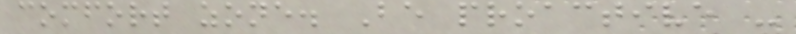comfort zone. Be proactive -
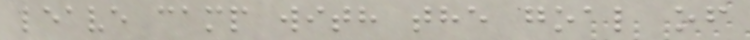leave camp with the goal of
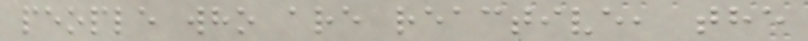people who are reactive, the
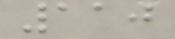110
